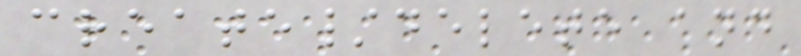create/delete and
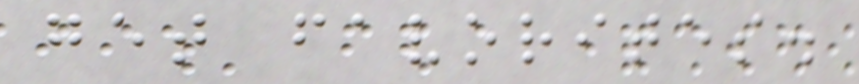get favorites.
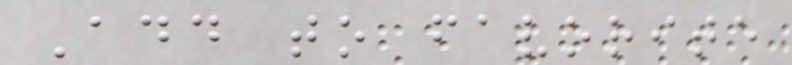Add to favorite
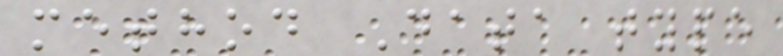method Data type
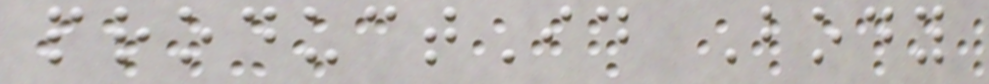productId Body
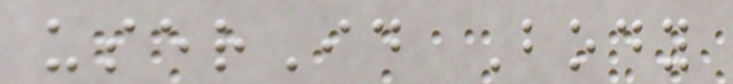userId Body
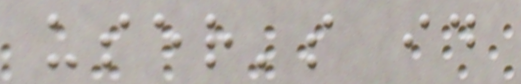user's id
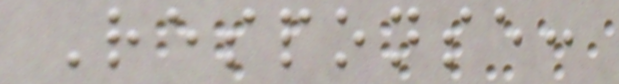Response:
